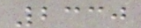2330
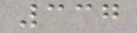337
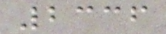2336
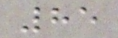85
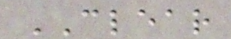CLEAR
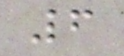6
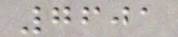7601
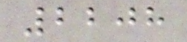2208
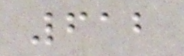612
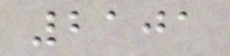2101
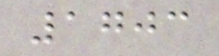1703
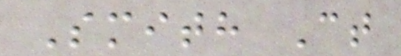Smith Ct
